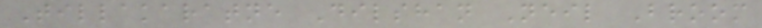Tillakaratne Dilshan Neil Broom
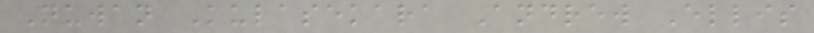Nuwan Kulasekara Andrew Ellis
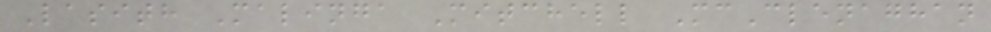Lasith Malinga Mitchell McClenaghan
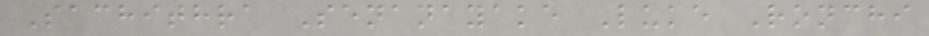Sachithra Senanayake Luke Ronchi
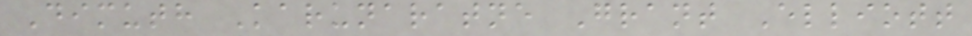Dimuth Karunaratne Grant Elliott
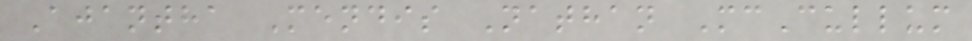Ajantha Mendis Nathan McCullum
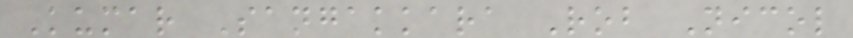Kumar Sangakkara Rob Nicol
